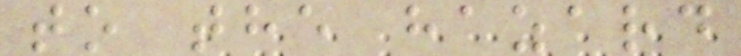to the hazard
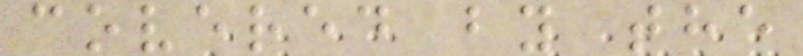covered by the
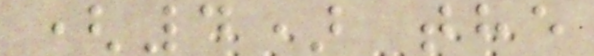(4) the
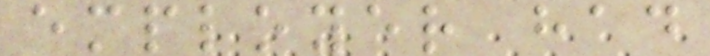employer had
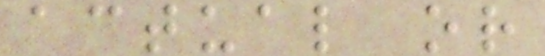actual or
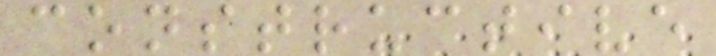constructive
